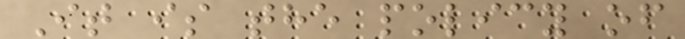It is the policy of
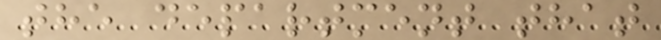the department that
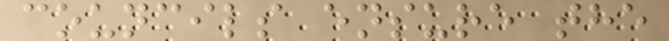councils ensure the
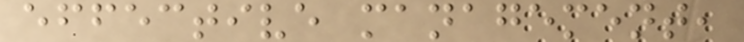effective management,
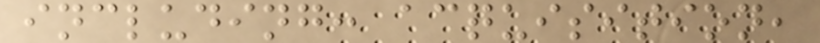including: acquisition,
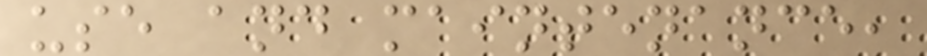use and maintenance,
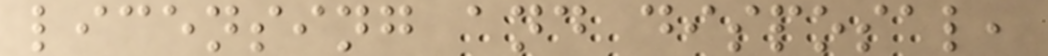licensing and disposal,
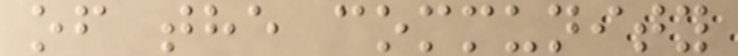of the community
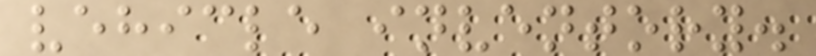vehicle inventory.
